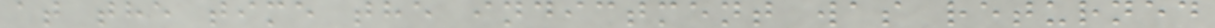at the time the indictment was returned
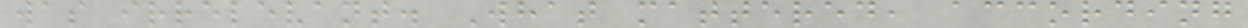was irrelevant. What mattered, according
